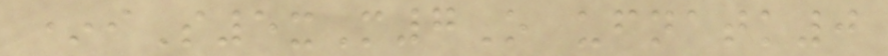*iS5xM7O ufnatk0
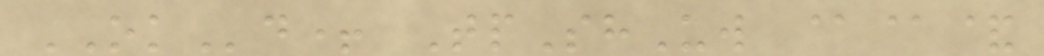OKd+ TpShUw @@&
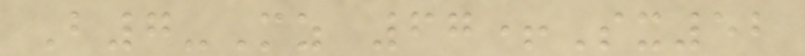B7-Mz 67+Sx52
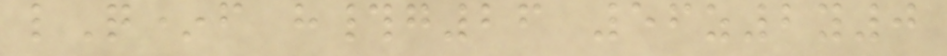lQ*f h#g26 56z2y0
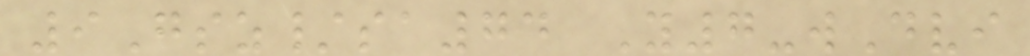9Gsz/sa74 Y7-wDvi
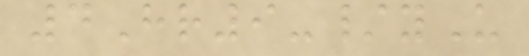4Hr9-/yU
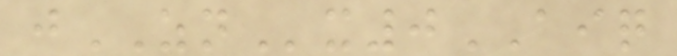jZNx0AIQ
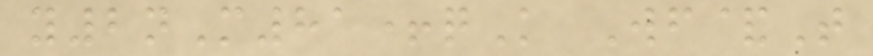y2nM81+qK Wf&T
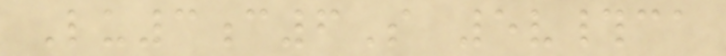Lu3c6S 5v#ca
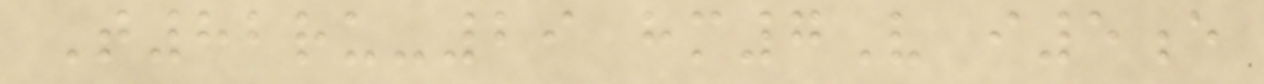T82ru-29 hm7V i5e
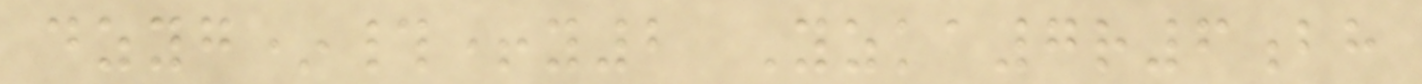dzyg*#+y2 Yzka7r6bh
